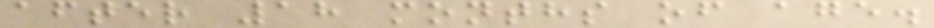after 18 months of age.
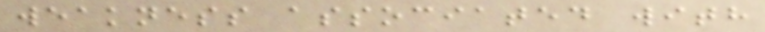weakness associated with
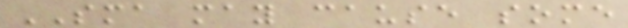SMA may cause some
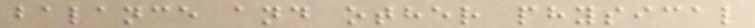balance and other physical
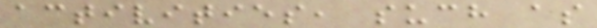activities, such as
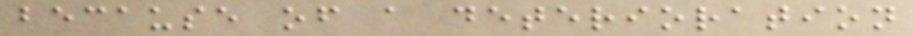because of a deterioration
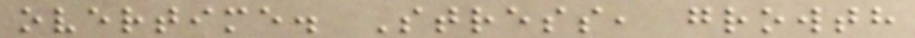overtime. Stress, growth
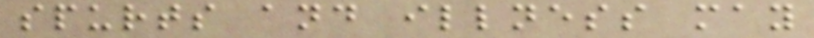spurts and illness may
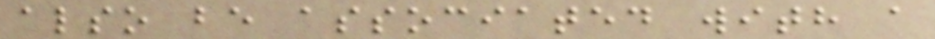also be associated with a
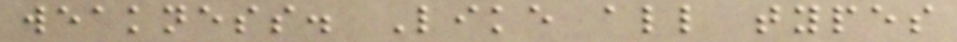weakness. Like all types
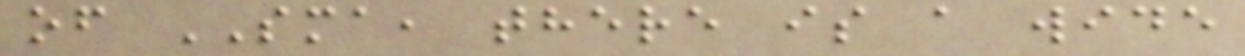of SMA, there is a wide
